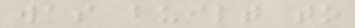was built to
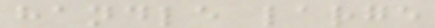handle large
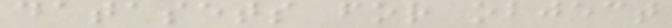datasets for object
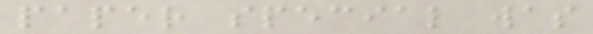paper special was
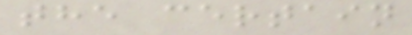the certain
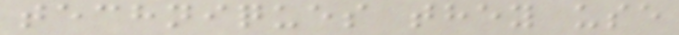techniques they use
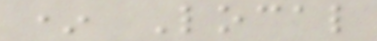* Local
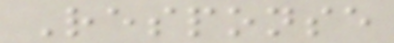Response
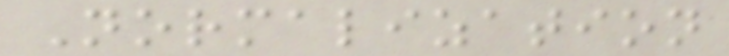Normalization
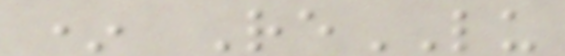* ReLU
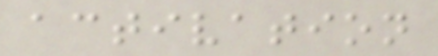activation
